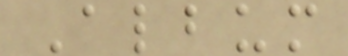Album
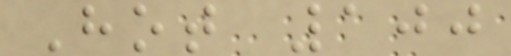Hot 100
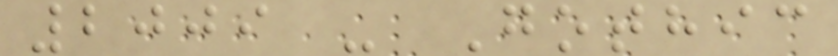2009 - Gothic
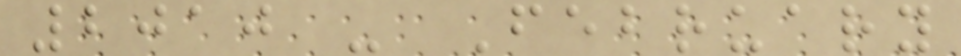2010 - February
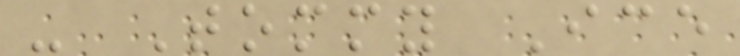- Tommy Ice
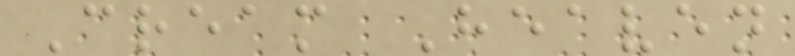Cream Heaven
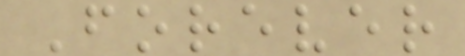Forever
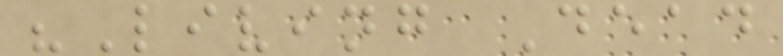"Living Dead
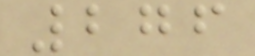276
